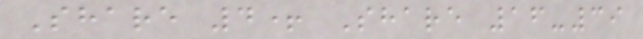Share 4+ Share 16-39
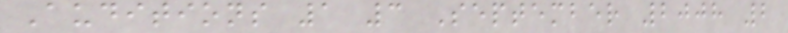Auditions 1 3 September 2008 2
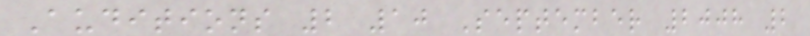Auditions 2 10 September 2008 2
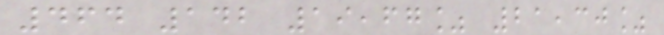464 142 19,67% 21,30%
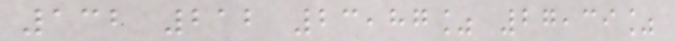132 212 23,87% 27,39%
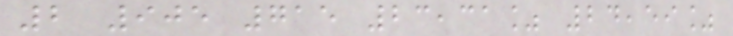2 905 715 23,31% 24,59%
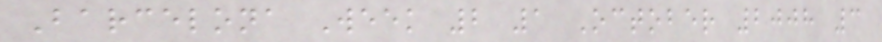Barcelona Week 2 1 October 2008 3
